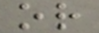or
